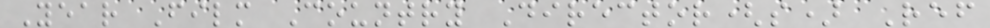Year Film Country Director(s) Ref
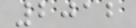2012
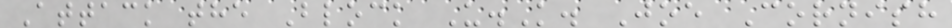Attack the Block U.K. Joe Cornish
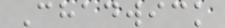Chadwick
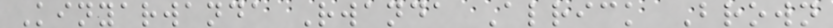Kinyarwanda Rwanda Alrick Brown
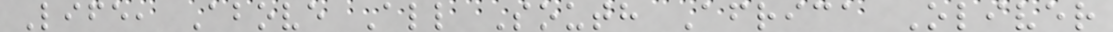Life, Above All South Africa Oliver
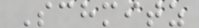Schmitz
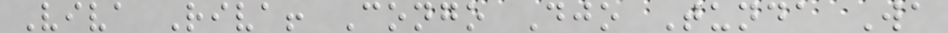Viva Riva! Congo Djo Tunda Wa
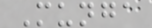Munga
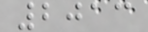2013
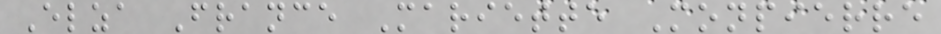Elza France Mariette Monpierre
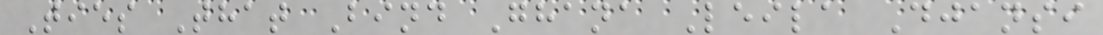Ties That Bind Ghana Leila Djansi
